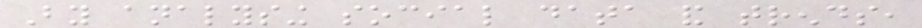By analysing social data and trends,
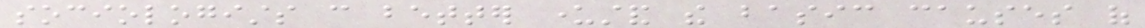sociologists can better understand the basic causes of
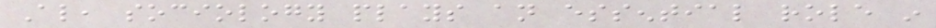Also, sociology plays an essential role in
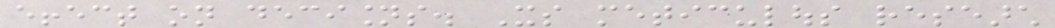effect on decisions. Its meticulous research
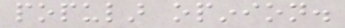popular opinion.
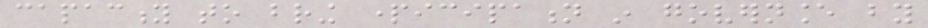capacity to bring participation in governance by
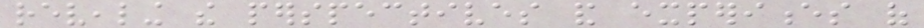revealing the perspectives and experiences of
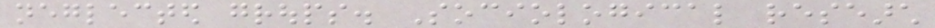neglected groups. Sociological research
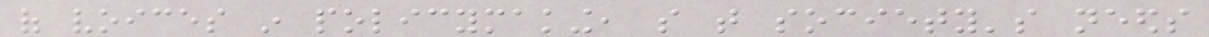of voices in policymaking, so that society's needs
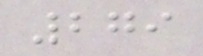279
